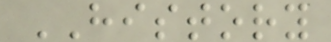HISTORY
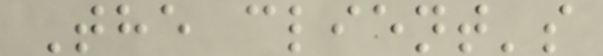The client's
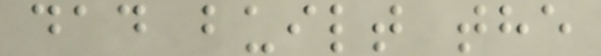dad built the
